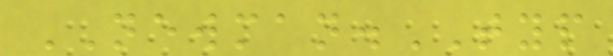NEWMAN.TYP
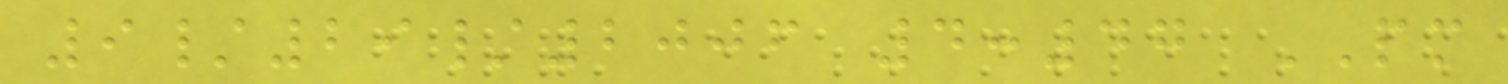9/29/2006 4:47 PM
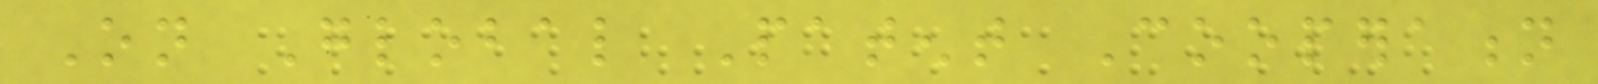On Global Patent Cooperation
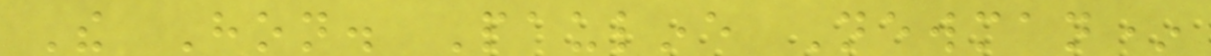The Hon. Pauline Newman*
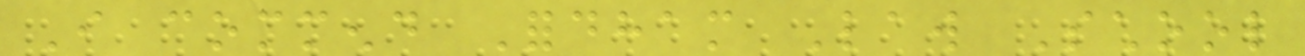I commend Fordham Law School
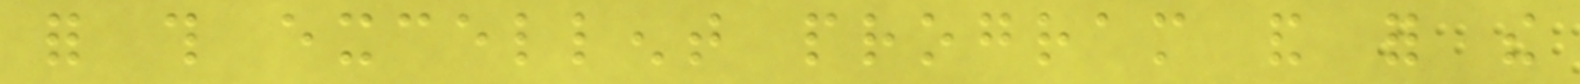for this excellent program and for the
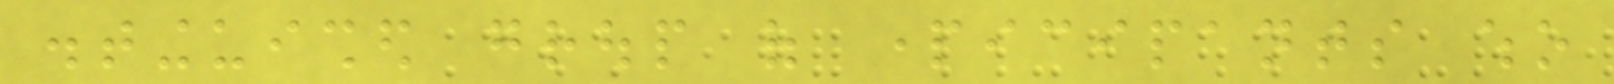distinguished group of participants who
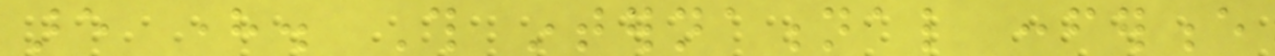are here. This international conference
